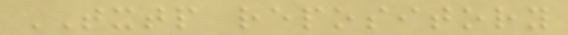TXTP repository
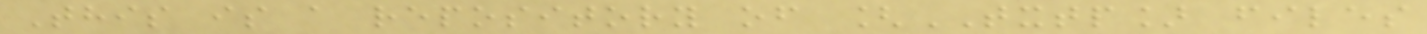This is a repository of [TXTP] files
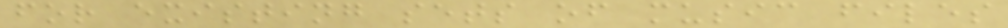for existing sets of music files
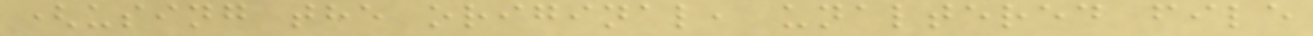(using the original, unaltered file
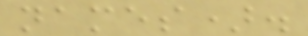names).
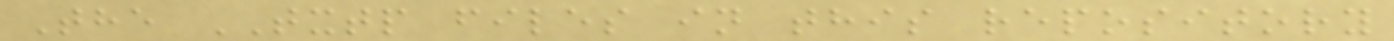The TXTP files in this repository
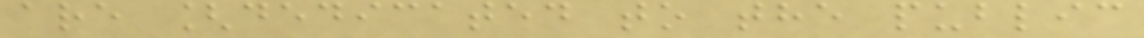are [dedicated to the public
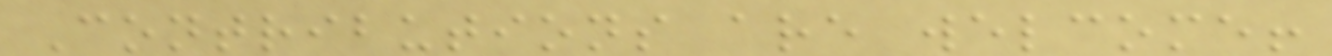Contributions are welcome!
